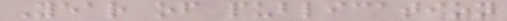Year of publication
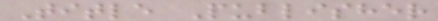Title Publisher
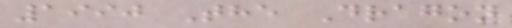1990 The Dragon
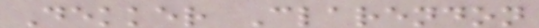Dekker Clarendon
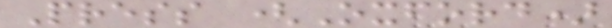Press (Oxford)
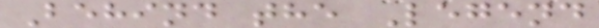Behind the Legend
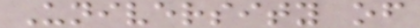University of
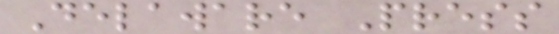Delaware Press
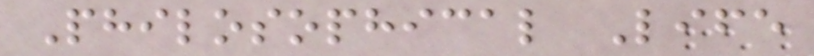Philosophical Life
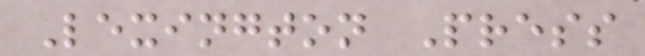Lexington Press
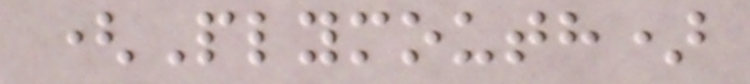(Plymouth)
